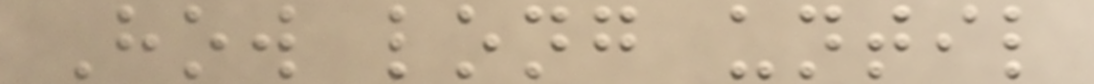How long until
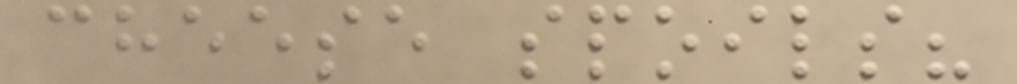cheese spoils?
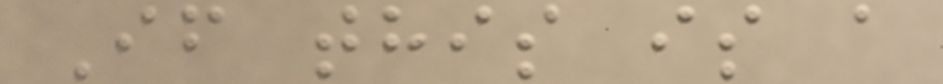If this is a
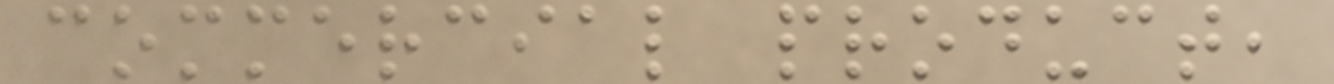commercial product,
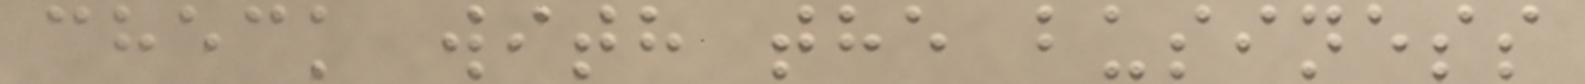check with the business
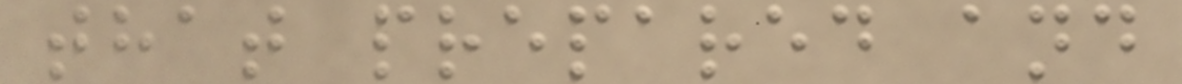that prepared and
